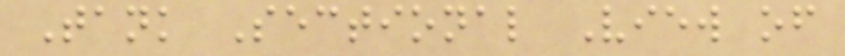Tank Sectional View of
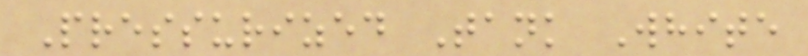Pressurized Tank White
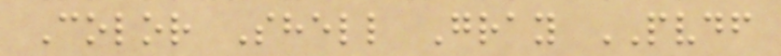Color Shell Gray PVDF
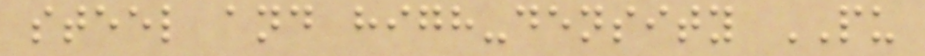steel and high-density PU
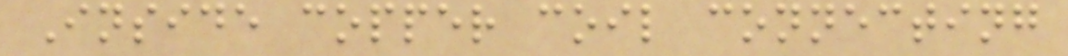Inside copper coil connecting
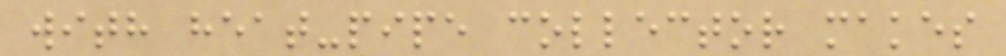with heat-pipe collector makes
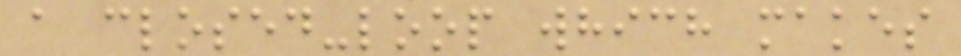a closed-loop which makes
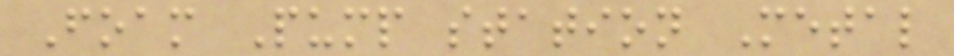Foam Pump station Metal
